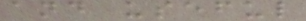and useful
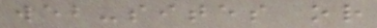web-sites or
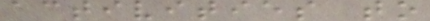activities to
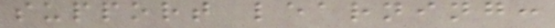support learning:
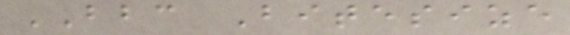BBC Bitesize
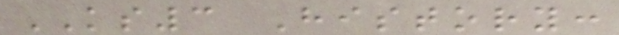KS3 History:
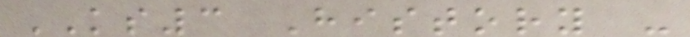KS3 History -
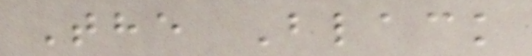The Black
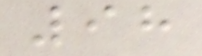98
